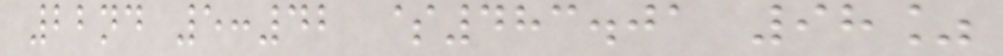22nd 5:42 $483.01 98%
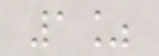1%
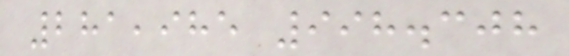281,985 998.308
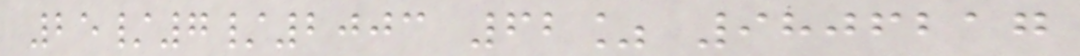25/7/2003 62% 9806217
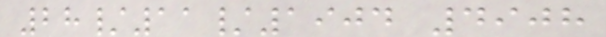28/11/1904 4908
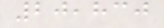20,830
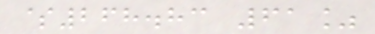$268.83 61%
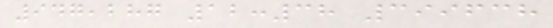947,287 12:38 399638
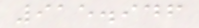915.946
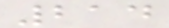214
